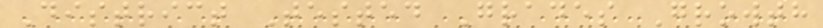District Tested Grades Growth
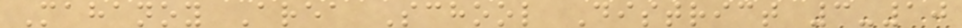Mahanoy Area School District 3-10
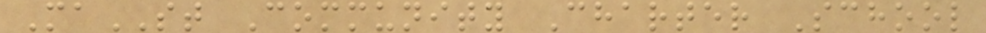MaST Community Charter School
